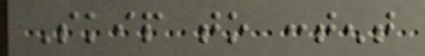Skip to content
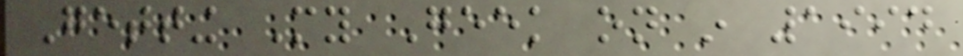Getting My Geek on in 1994
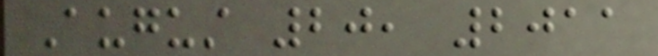August 20, 2011
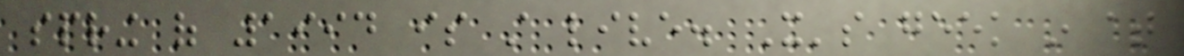spring of 1994 is still live. It's geek in at
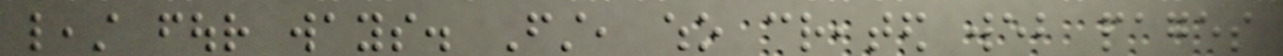least four ways. First, who created web pages
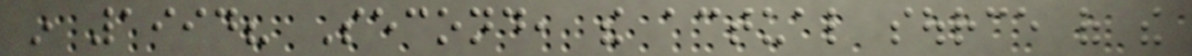in 1994? Second, the actual source of the
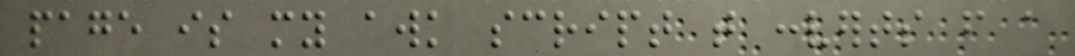page is my awk script that converts from a
